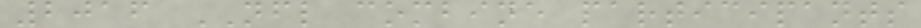2016 NFL combine participants
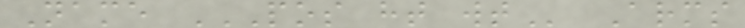Name POS HT WT Arms
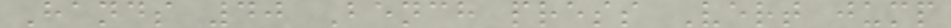Hands 40 Bench press Vert jump
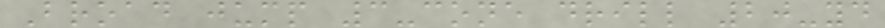Broad jump 3-cone drill 20-yd
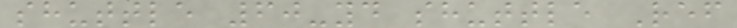shuttle 60-yd shuttle Ref
